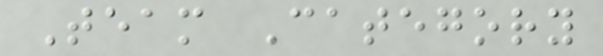Team Category
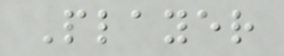Player
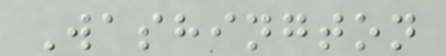Washington
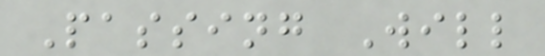Passing Will
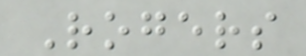Rogers
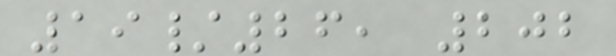19/26, 202
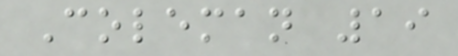Coleman 19
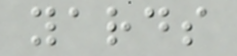yards
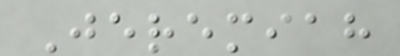Jeremiah
